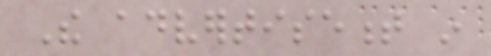The advertisement in
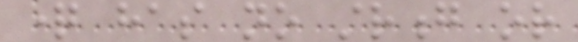question has no strong or
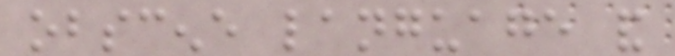obscene language and
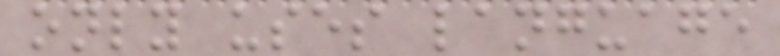only uses language
